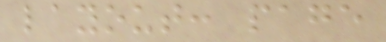layout: page
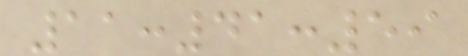11:41:59
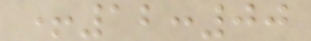+12:00
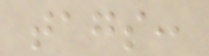tags:
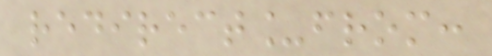redirect_from:
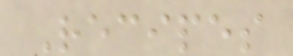Recipes
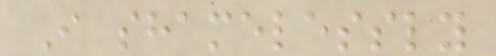I shamelessly
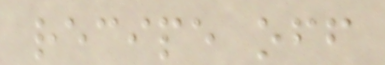recipe off
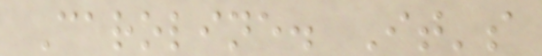Caroline. It's
